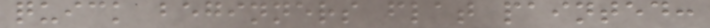quick beginners flat painted:
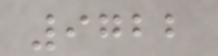9722
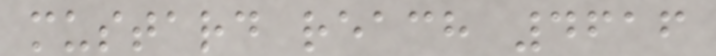mustard reach 4616
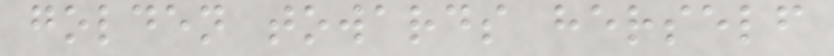golden towards herself
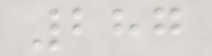287
